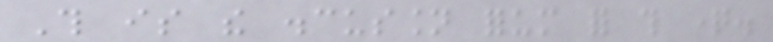This is the discussion forum for this question.
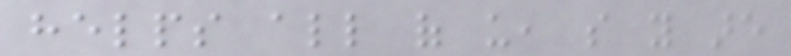helps all of us, so you are
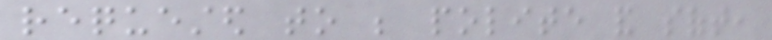requested to be polite and soft,
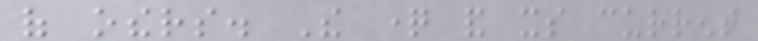of others. The question and its current
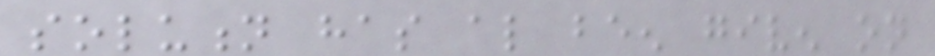solution has also been given on
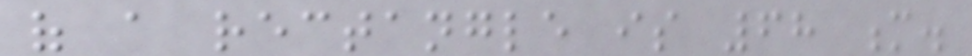of a rectangle is 68 m.
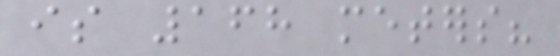is 168 meters?
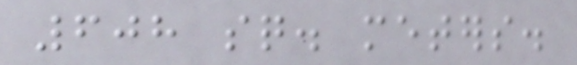608 sq. meters.
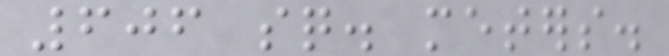606 sq. meters.
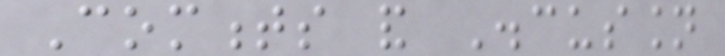Comments and Discussion
